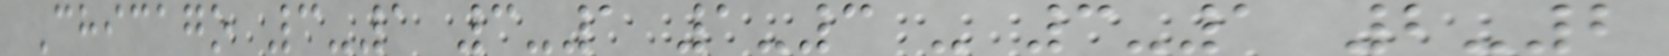Chicago 3-1 3-1 1-3 - 3-1 2-2
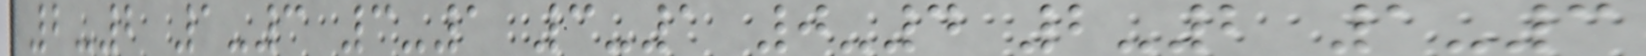2-2 1-3 3-1 3-1 0-4 2-2 1-3
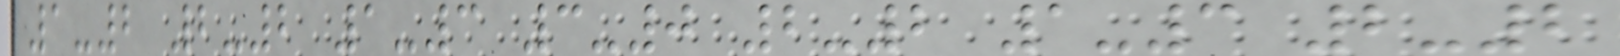1-2 2-2 1-3 3-0 2-2 1-3 2-2
